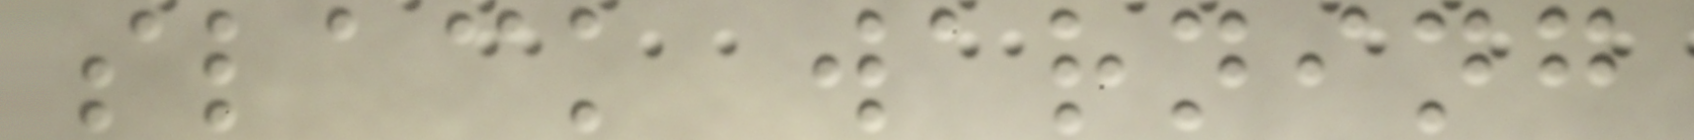slack warning
